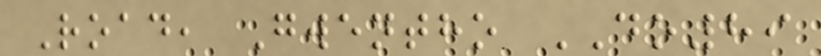Road, Gwentho DO89
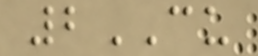2CU
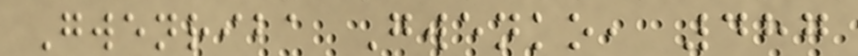Gwenriba Gwenko, 487
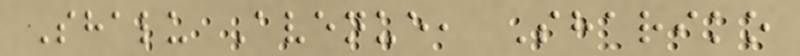Shalu Avenue, Shariko
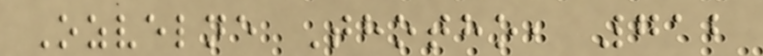Ozvelne Thotho, 712
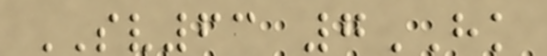SV63 7HK
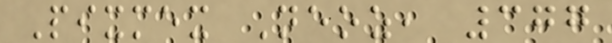Pixmex Neoz, 377
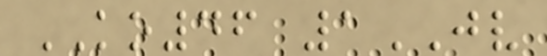KO46 1JV
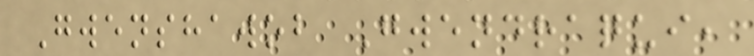Gwenshawob Gwendraqui,
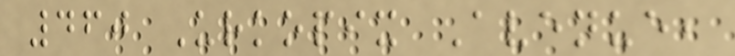460 Urkopix Avenue,
